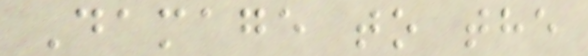Damage to the
